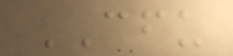CFU
